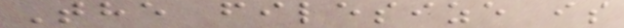The filesize is
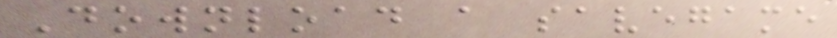Download a savegame
